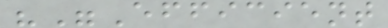""Efficient
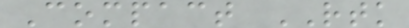Compact RTK
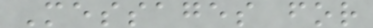Messages for
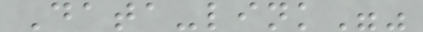Data-link""
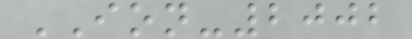ION-2002
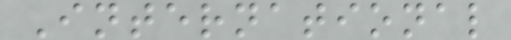International
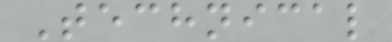Technical
